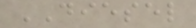DIESEL
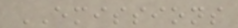EMISSIONS
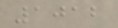1012
